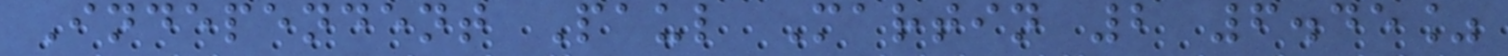Independent Paul Martin 2 6.45%
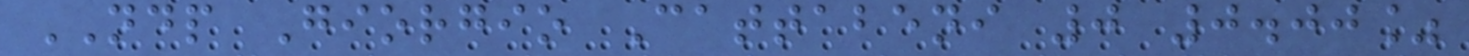NDP Giorgio Cattabeni 0 0.00%
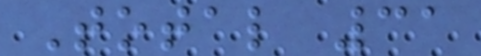Total 31
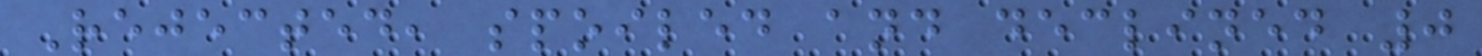Rejected, spoiled and declined 0
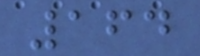164
